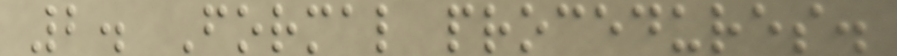2. Formal procedures.
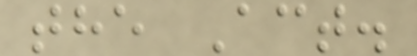the Act.
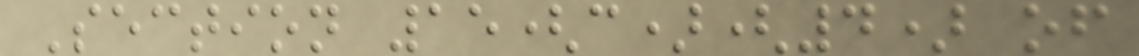Section 15(c)(4) of
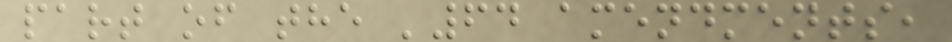part of the '64 amendments,
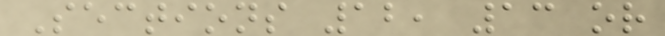Sections 12, 13 or
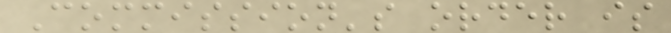Commission's order is
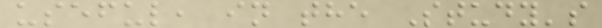useful, in the Study's
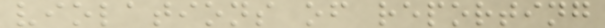violations of reporting
